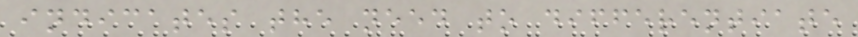indicates the need to differentiate
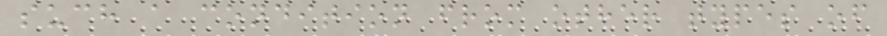such a condition from other types of
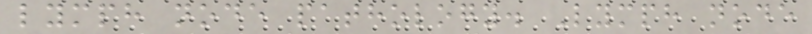lymph node pathology. Lymph node
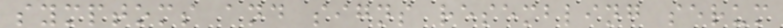symptoms and signs resembling serum
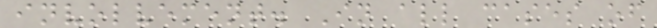involvement. In all cases of
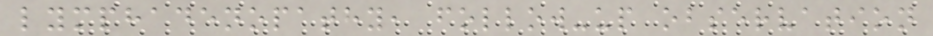lymphadenopathy, follow-up observation
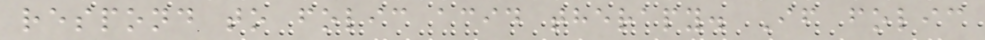respond to folic acid therapy. If folic
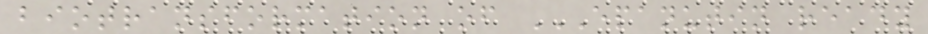biotransformation of EPANUTIN READY
